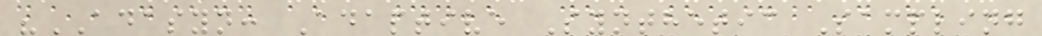"ADASYN: Adaptive Synthetic Sampling
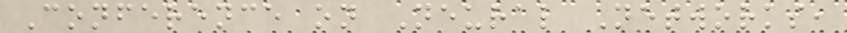Conference on Neural Networks,
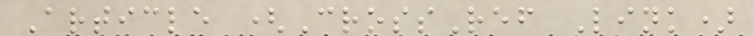Article (CrossRef Link)
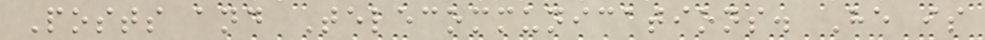Posts and Telecommunications. He is
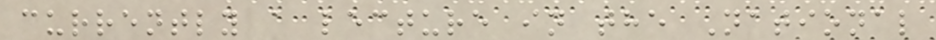currently a lecture in the National
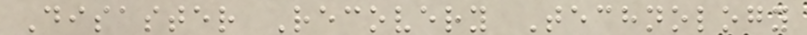Disaster Recovery Technology
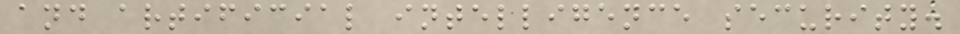and artificial intelligence security.
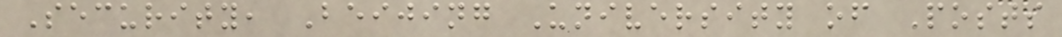Security, Beijing University of Posts
